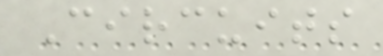Circuits
